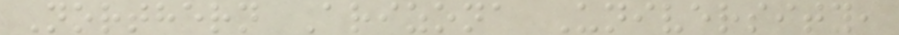Northern Arizona University,
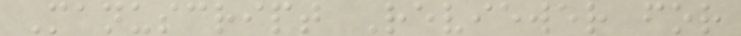Manuscript Reviewer for
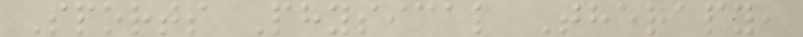Sports Physical Therapy,
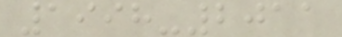1998-2011
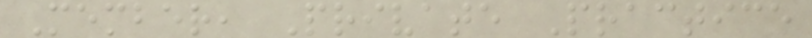Member, Private Practice
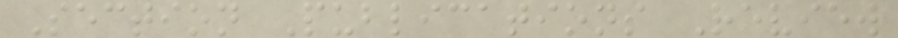Section Publications Review
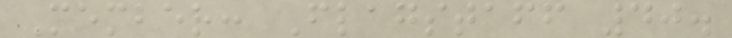Member: Flagstaff 40.
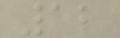12
